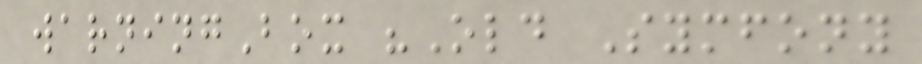warningBox "Old Symfony
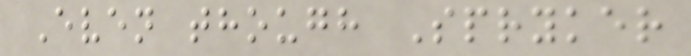Even though Spryker
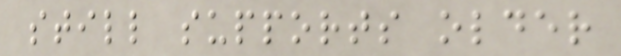still supports older
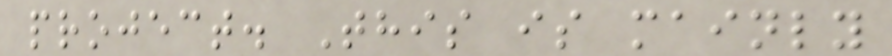project. This is mainly
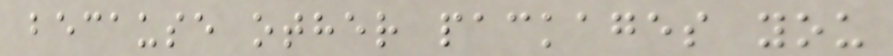because other packages you
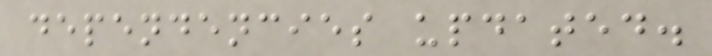dependencies updated.
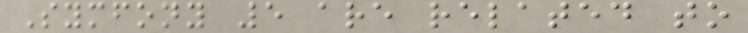Symfony 5 are related to
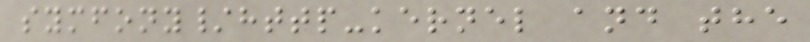symfony/http-kernel and the
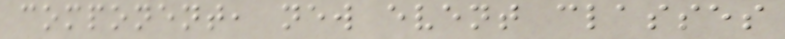component, new event classes
